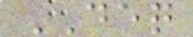DEQ
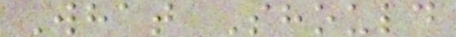What Should
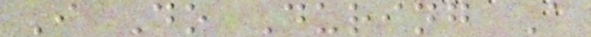I Do During A
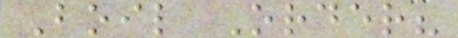Boil Order?
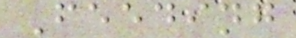Feeding
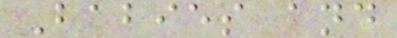Babies and
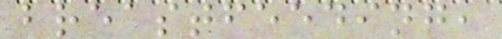breastfeeding,
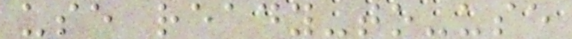use ready-to-use
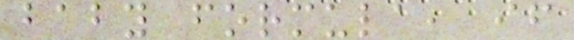baby formula, if
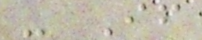- If
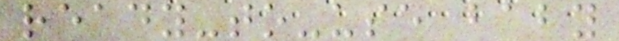ready-to-use baby
